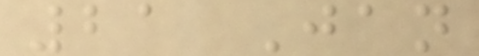21 Jan
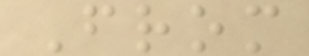From
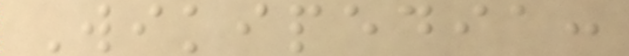Wikipedia:
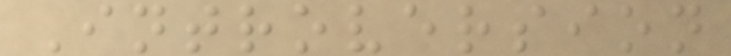Introversion
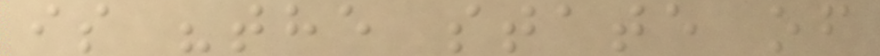is "the state of
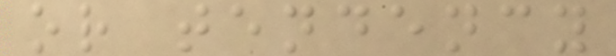or tendency
